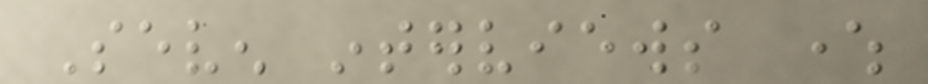Seven interviews where
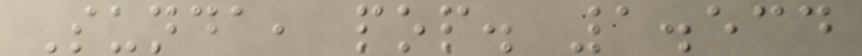Sunda, pop. 1.534
